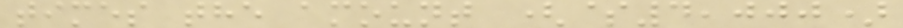times the amount ($4,000)
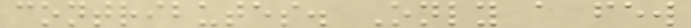contributes. Only a few
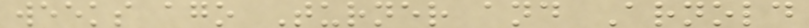weeks ago Turner and Arnold
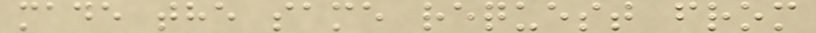made the same request from
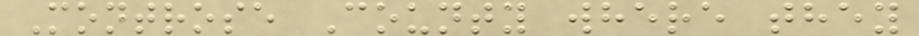Montrose County where they
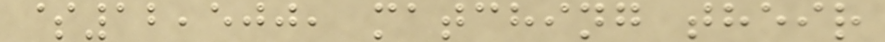$12,500, matching their
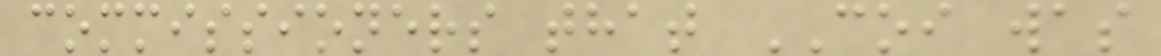commissioners that COI was
